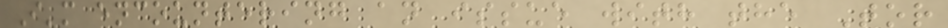I'm encountering an issue with the Tor
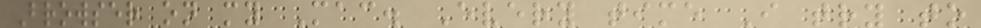Browser on my Mac. Every time I try to
